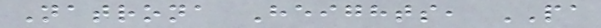Natrona Heights, PA
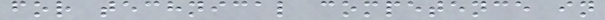for technical competence in
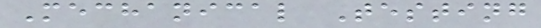Mechanical Testing
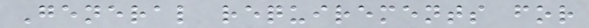General requirements for
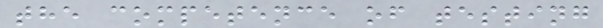the competence of testing
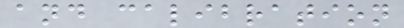and calibration
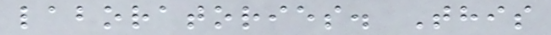laboratories. This
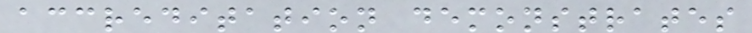accreditation demonstrates
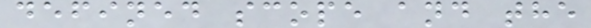defined scope and the
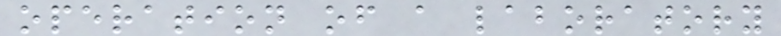operation of a laboratory
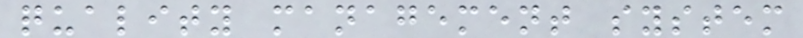quality management system
